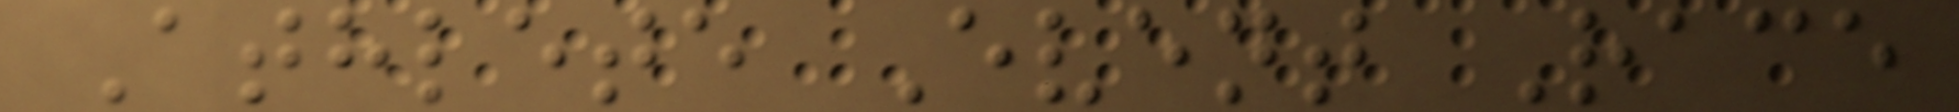Athlete Event Race
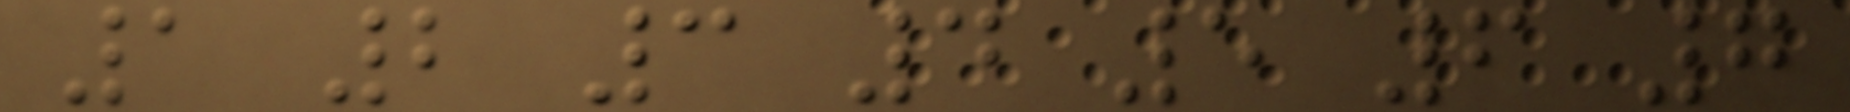1 2 3 4 5 6 7
